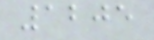1205
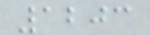1203
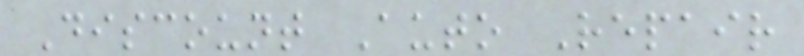Discount Auto Repair
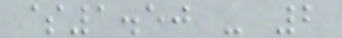$1.50 - 2
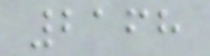2168
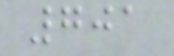701
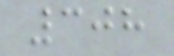308
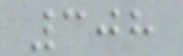308
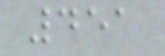451
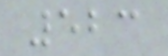523
